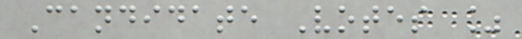Candidate Votes %
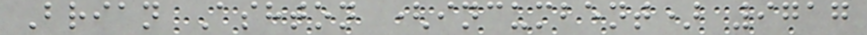Brian Ashton (incumbent) 9717
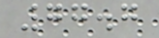77.7
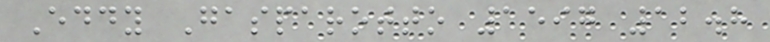Eddy Gasparotto 1597 12.8
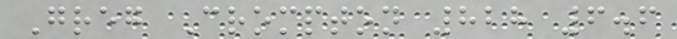Greg Crompton 828 6.6
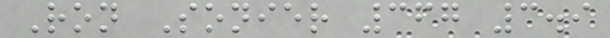Ron Sonier 367 3.9
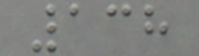138
